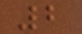2
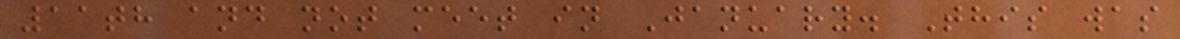11th and not meet in January. This was
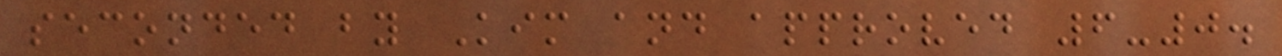seconded by Kim and approved 6-0.
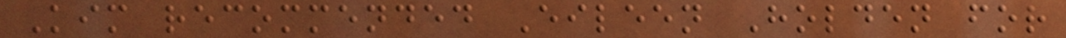Kim recommended Eileen Holden for
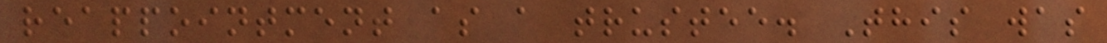reappointment as a trustee. This was
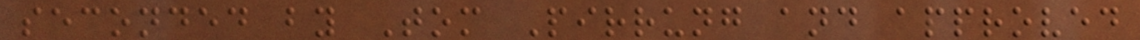seconded by Tom Pirrung and approved
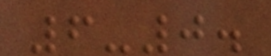6-0.
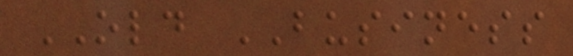OLD BUSINESS
